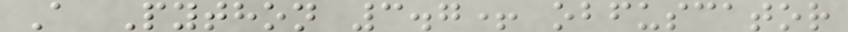A Python 3.7+ obfuscator
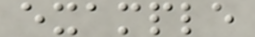example
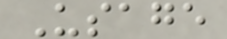Usage
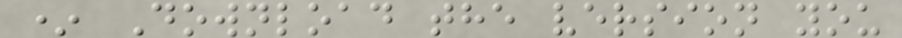* Download the version you
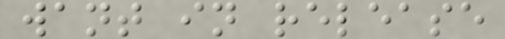want in release
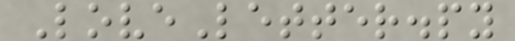LoveLetter.py
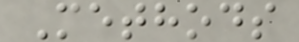Methods
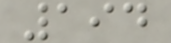194
